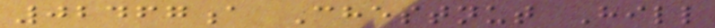02467a Chestnut Hill
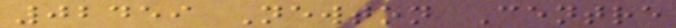02459 Newton Centre
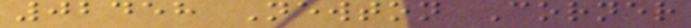02458 Newton Corner
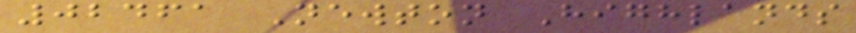02461 Newton Highlands
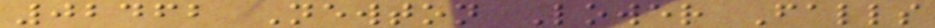02462 Newton Lower Falls
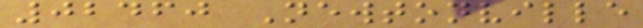02460 Newtonville
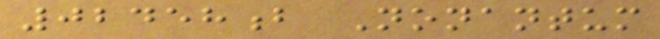02458b Nonantum
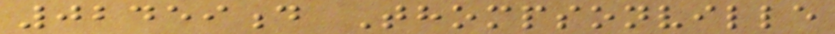02459d Thompsonville
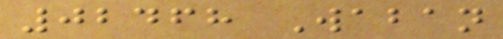02468 Waban
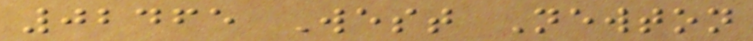02465 West Newton
